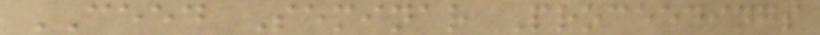CEED Seminar Proceedings
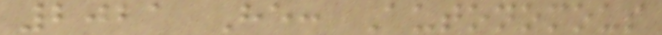2021 He: Autonomous
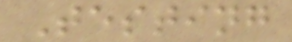Testing
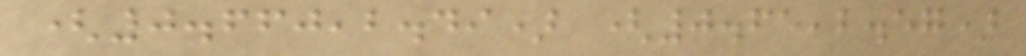(0.660,2.49) (0.65,2.57)
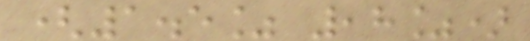(1.5% ,8%)
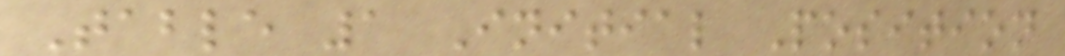Table 1 Initial Position
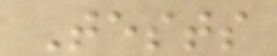Tests
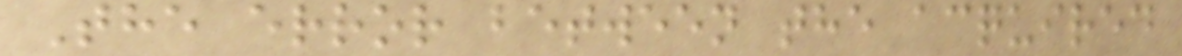The error between the acquired
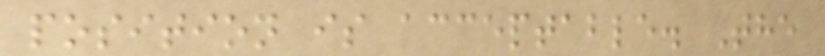position is acceptable. The
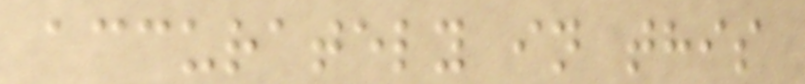accurately in this
